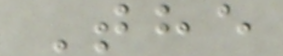The
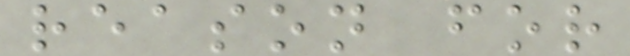reason for
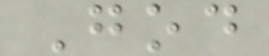God
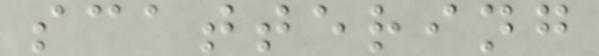scattering
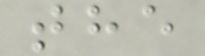the
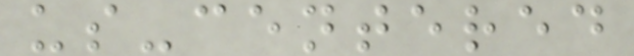us-centered
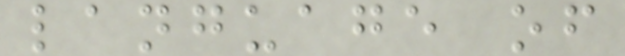language of
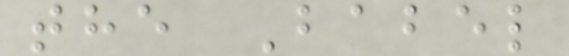the Babel
